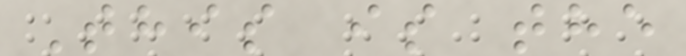This is the
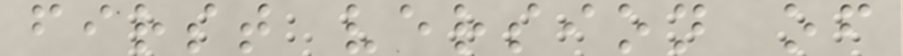first version of
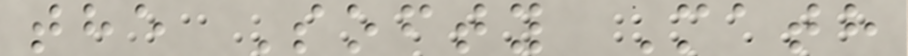the Softy Math
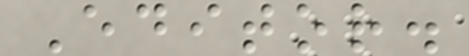Editor.
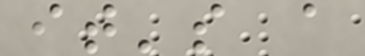it's a
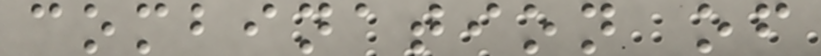combination of
